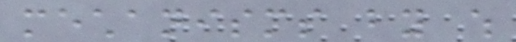mechanisms by which
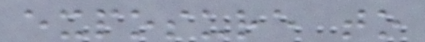exposure to
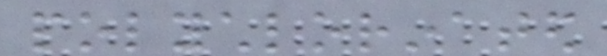polychlorinated
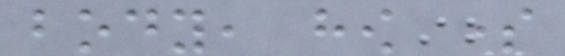body, how some
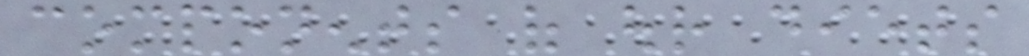components of our diets
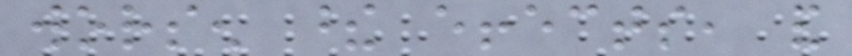worsen these effects, and
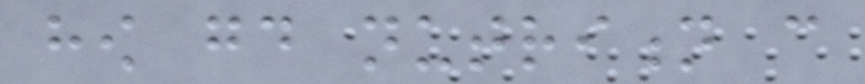how good nutrition can
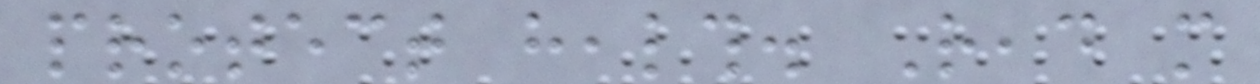protect health. Read more
